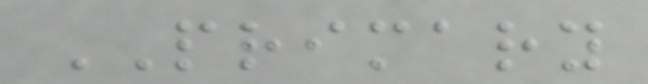PRIMARY
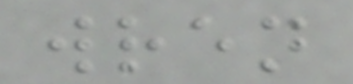wren
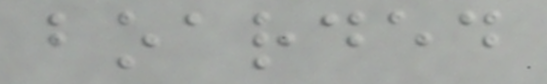boarded
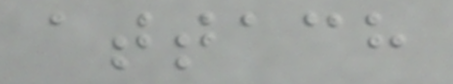attach
